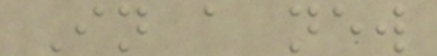In a new
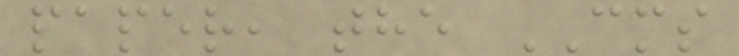paper, the CMS
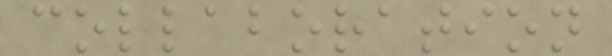collaboration
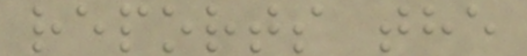reports the
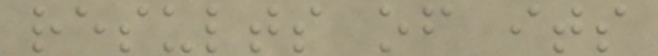results of its
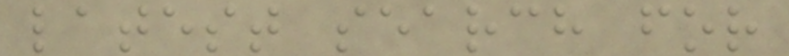latest search for
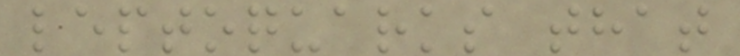leptoquarks that
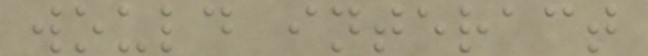would interact
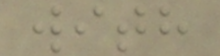with
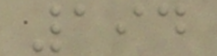194
